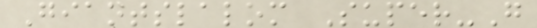Giantslalom Super-G
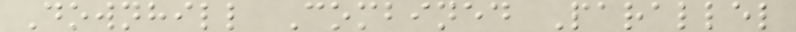Downhill Combined Parallel
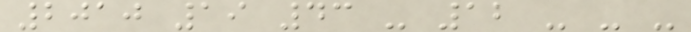2010 19 43 - 12 - - -
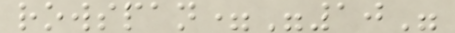rowspan="10"
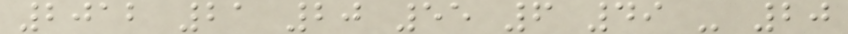2012 21 20 55 6 49 - 20
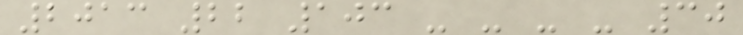2013 22 103 - - - - 30
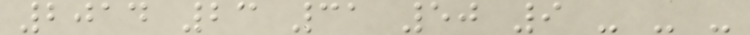2014 23 31 50 9 - - -
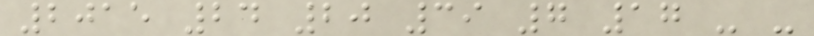2015 24 20 39 7 17 - -
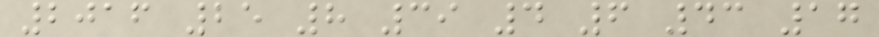2016 25 8 39 4 6 43 17
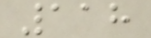118
